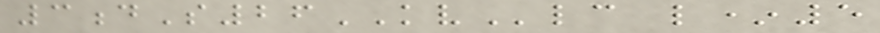3dS26KVlc l*5
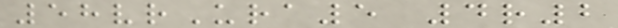58vrUra5 4r2
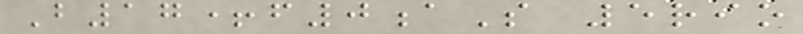B17+f0aS 5rio
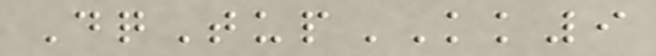DqTupKK9
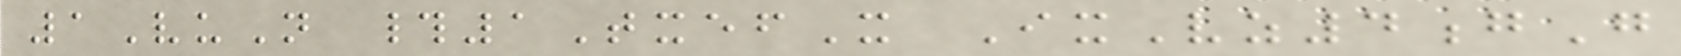1VuN #1TxefX IxVz4gG
